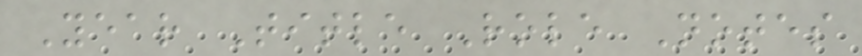Year Title Role Notes
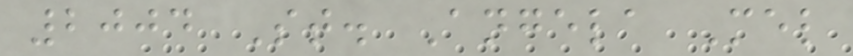2004 St. Angela Mel
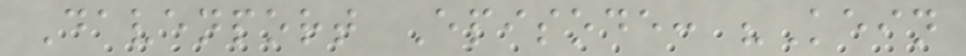Davenport Episode: "Kein
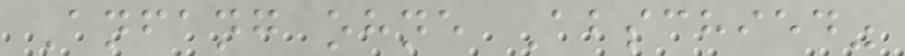Anfang ohne Abschied"
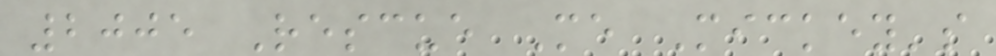2005 Rescue Me Mickey's
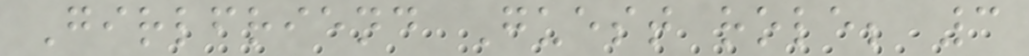Girlfriend Guest role; 3
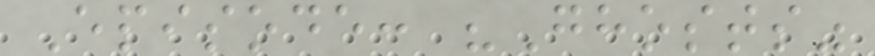Episode: "Ghosts"
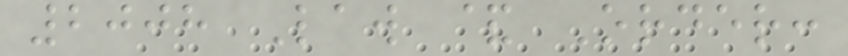2008 Law & Order:
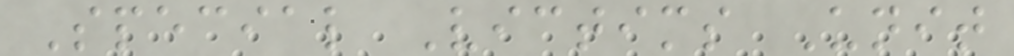Special Victims Unit
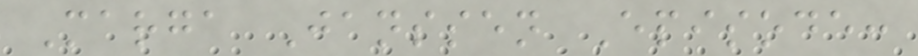Marga Janssen Episode:
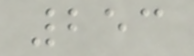253
